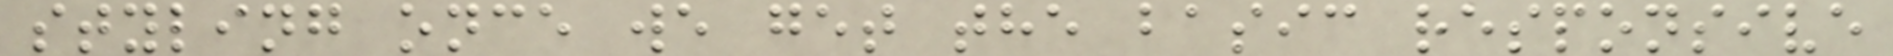styling once we get the basic responsive
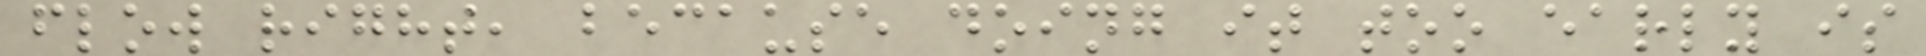flow right, because doing it too early is
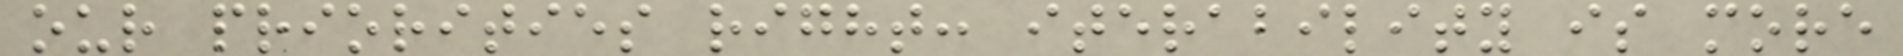our priorities right: iterability is more
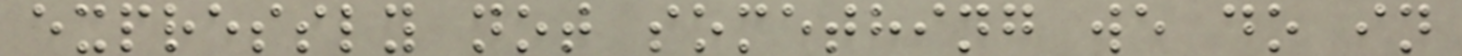expressly not something we do in
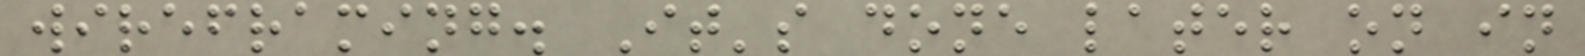wireframing. It's done later on in
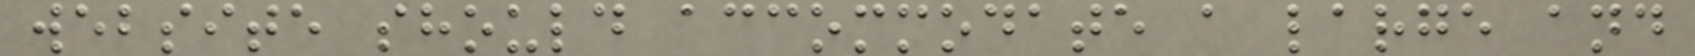website should accommodate a large and
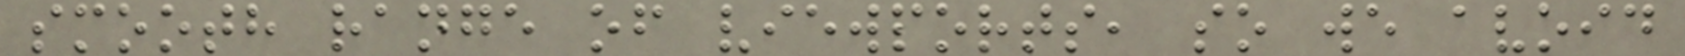smooth range of viewports, so we avoid
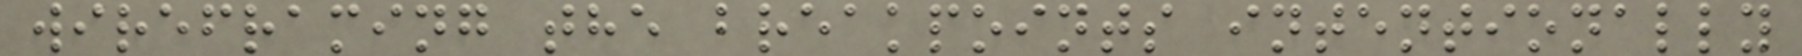wireframing the breakpoints intentionally
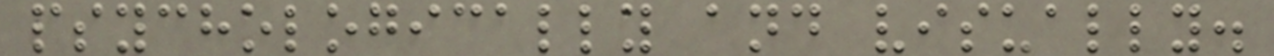psychologically and visually.
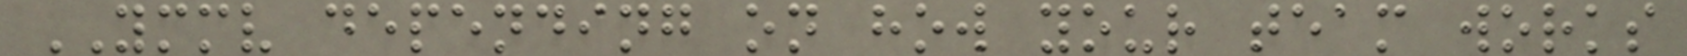YMMV depending on how your team works
